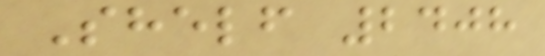Shelf 2408
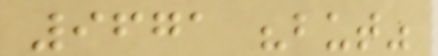9671 "but"
